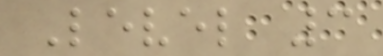Level 3
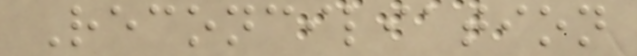Reconciliation
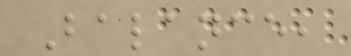Balance,
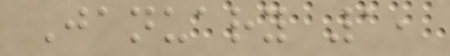January 1,
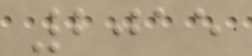2015
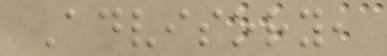Advisory,
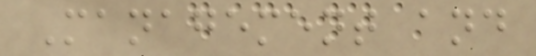Management and
